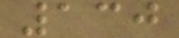130
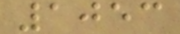1053
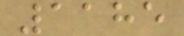1185
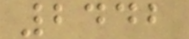2442
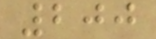200
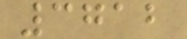3712
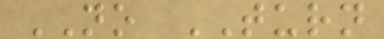NO TURN
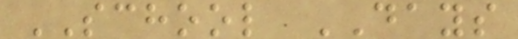SCHOOL DAYS
